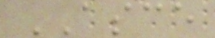ASCE
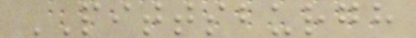PITTSBURGH
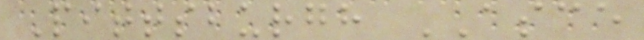Pittsburgh ASCE
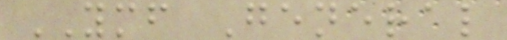YMF General
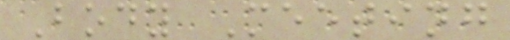Body Meeting
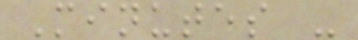Minutes -
